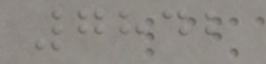7842
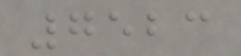7523
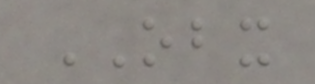OBX
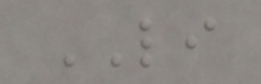LI
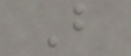B
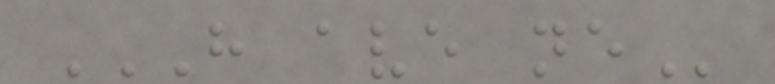H AVE NE
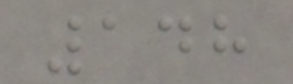148
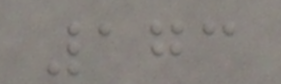173
